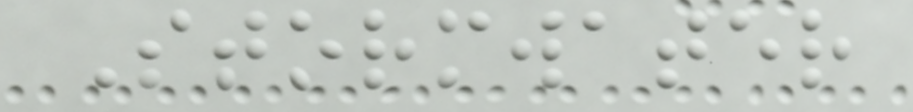Stormwater
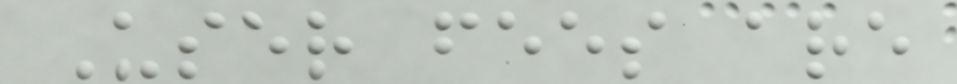User fees are
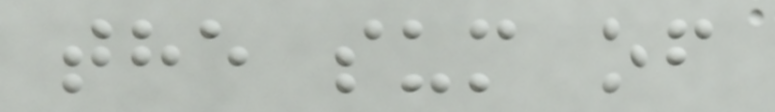the sum of
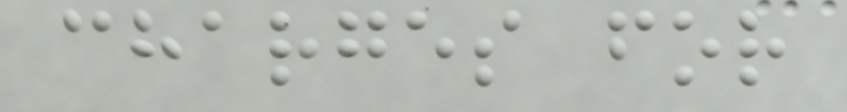charges for
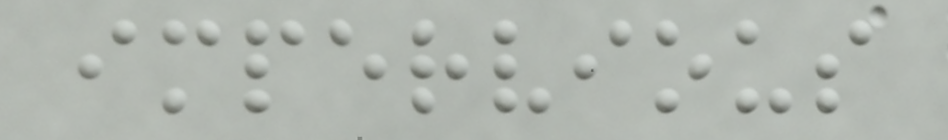impervious
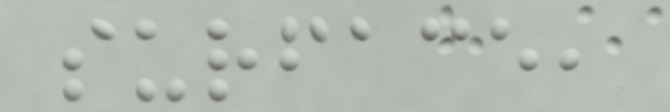surface,
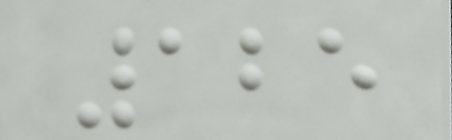125
